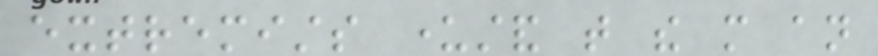extremists understand that the more an
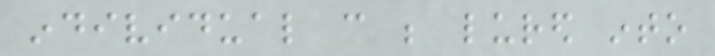individual can be lured into
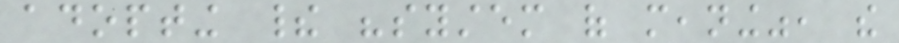adopting their "system of meaning", the
